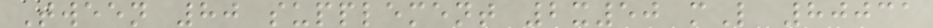Tween 80 supplement 2x50 mL 80031
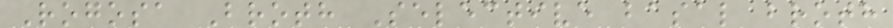Rogosa Broth Selective basal broth
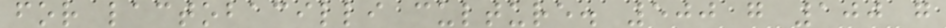for lactobacilli culture. 500 g 100 g
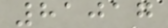81017
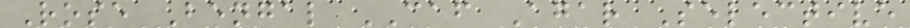Rose Bengal CAF Agar Selective
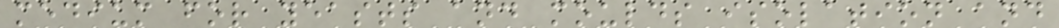medium for yeasts and moulds isolation and
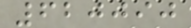620090
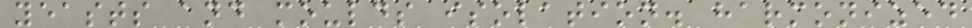yeasts and moulds isolation. harmonized
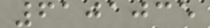6101035
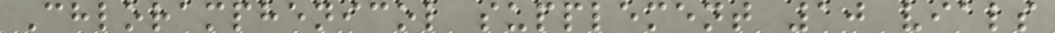Chloramphenicol supplement 10 vials
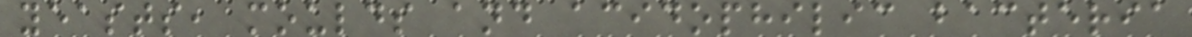yeasts, moulds and acidophilic bacteria
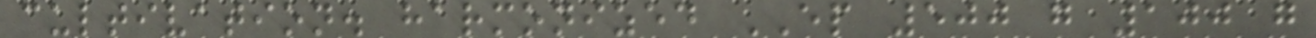cultivation. harmonized EP 500 g 100 g
